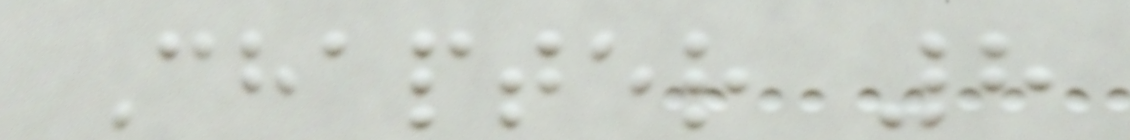Chapter 8
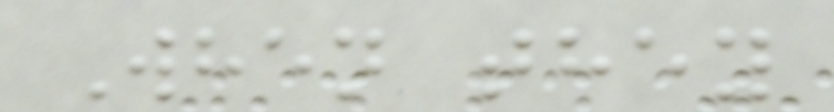When they
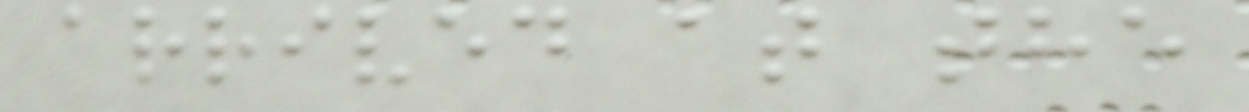arrived at the
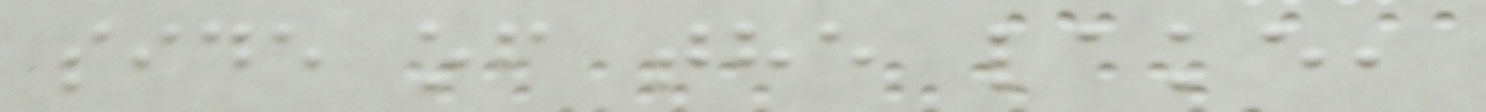side of the lake,
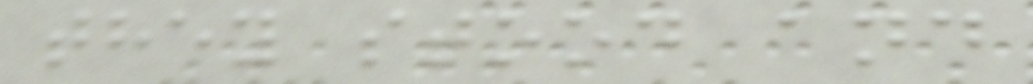they stood and
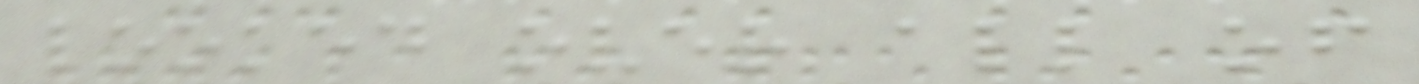looked over all of
